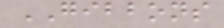GIBBONS
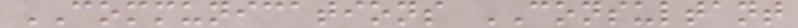COMMUNICATIONS CONSULTANT
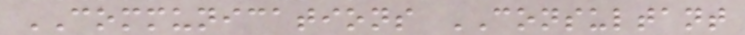COMMUNICATIONS CONSULTANT
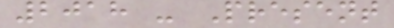2018 - Present
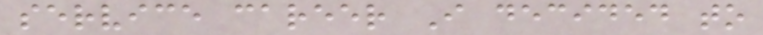service career I decided to
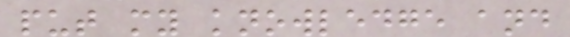put my knowledge and
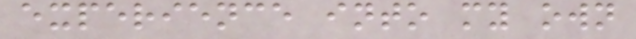experience into my own
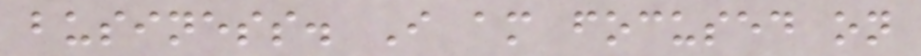business. I am focused on
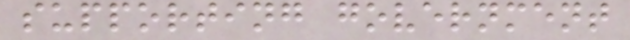supporting government
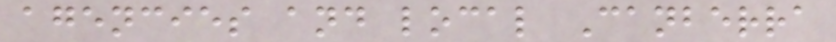agencies and local Canberra
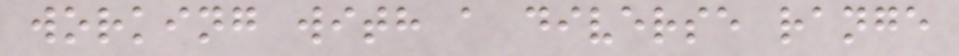working with a diverse range
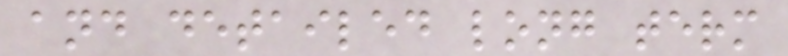and detailed long term
